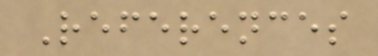References
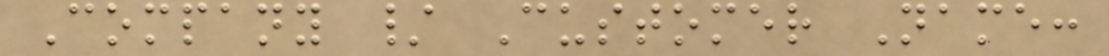Company / Customer Name:
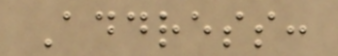Address:
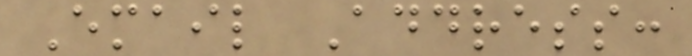Email Address:
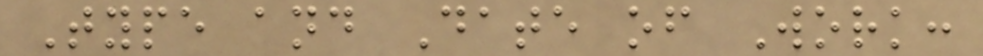Type and Date of Work:
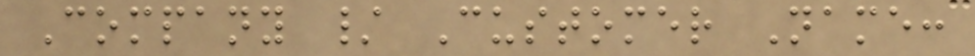Company / Customer Name:
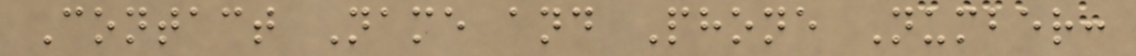Contact Name and Phone Number:
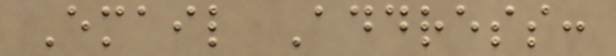Email Address:
